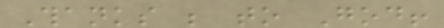Thanks be to God!
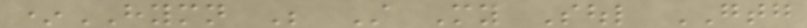*HYMN Be Still My Soul GTG
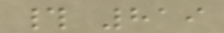# 819
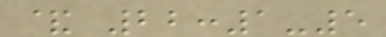& 22:1-5
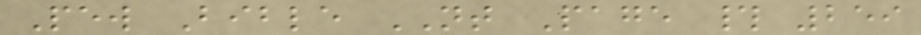Pew Bible NT Page # 259
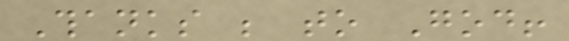Thanks be to God!
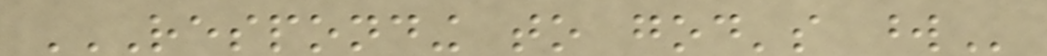RESPONDING TO GOD'S WORD
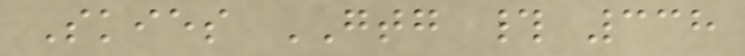Skies GTG # 338
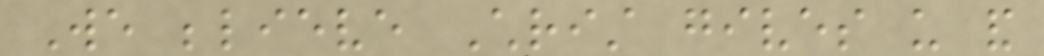We believe Christ gives us and
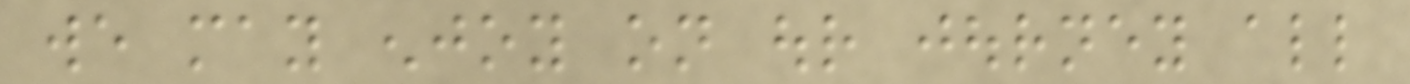we may enjoy on our journey all
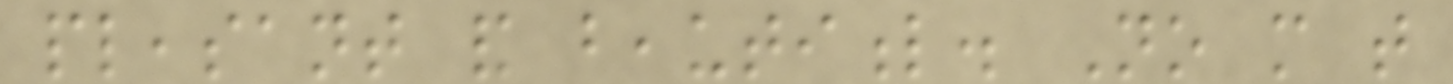pleasant and beautiful. No more that
